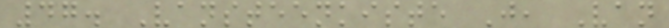47. Vansteenkiste J, Van
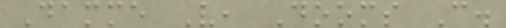Damme V, Dooms C.
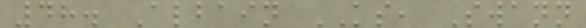48. Albain KS, Swann
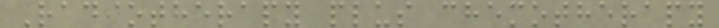Radiotherapy plus chemotherapy
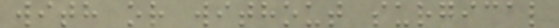with or without surgical
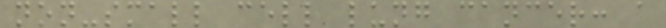non-small cell lung cancer: a
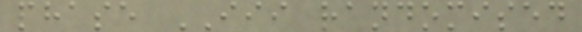phase III randomised
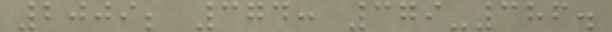2009; 374: 379-386.
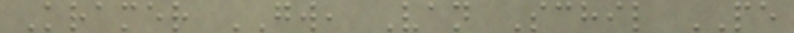Kramer GW, Van Schil PE
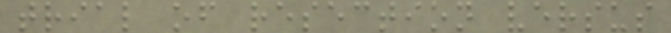trial of resection versus
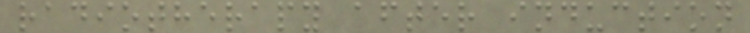radiotherapy after induction
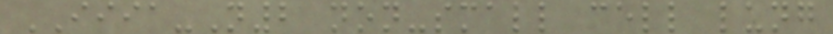IIIA-N2 non-small cell lung
